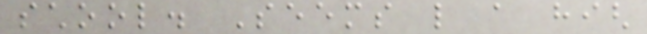school. Seems like a high
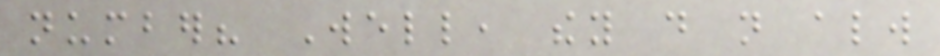number? Well, they do not always
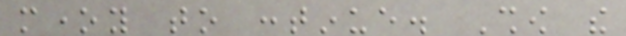money to continue. Show the
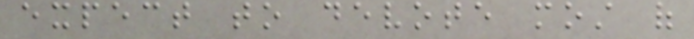expect to devote most of
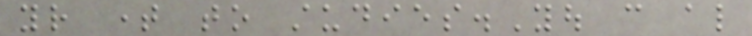your time to studies.You can also
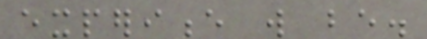experience will be.
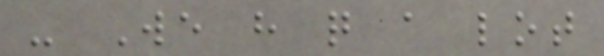- We have quite a lot
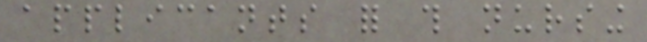applicants for this nursing
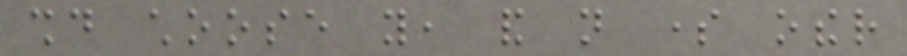should choose you, and not some other
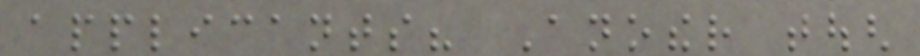applicants? Another tough
